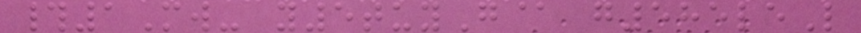#1Mw- y5tuyG@ g585leL
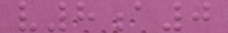v8a0
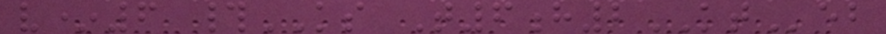v*6 #KS T6h2KTeb
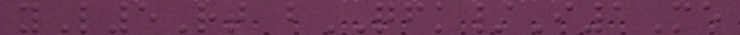yL5Rt bQFK/I1Me
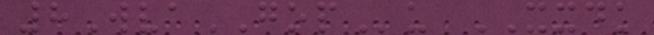8WvaGOPu XXDK
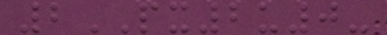2PX2u0-
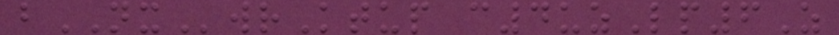bNXwrKtup c4uzLp6Z
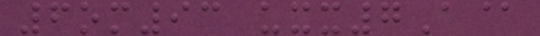6om93 uxx7A@
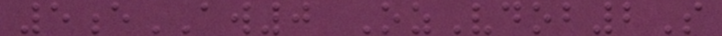5eAW0 OzVdob2S
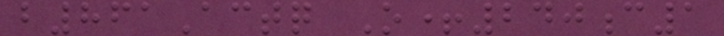b861Actq O+240c1
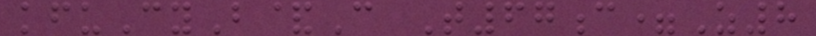kfuCyB&C T67c=Z8
